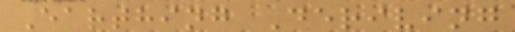Earthing Deriving
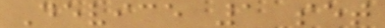Device 1 set
